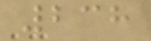238
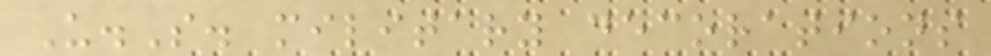U.S. military decorations
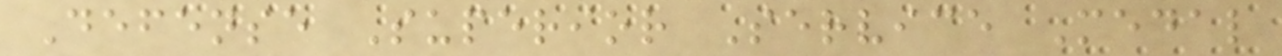Defense Superior Service Medal
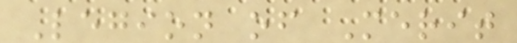Legion of Merit
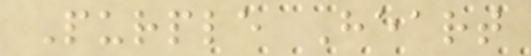Purple Heart
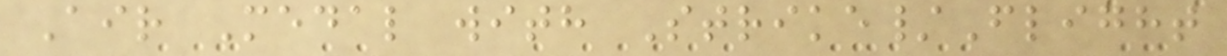Air Medal with Strike/Flight
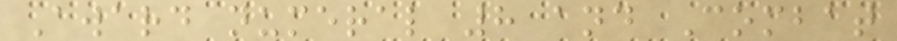Award numeral 8 and Combat
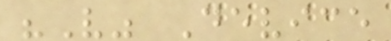"V" Device
